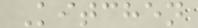Kitchen
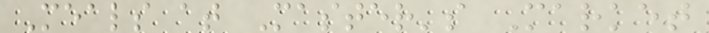Meals at Master's Market
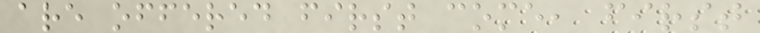are offered first come, first
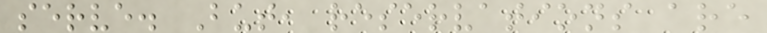serve. But, reservations are
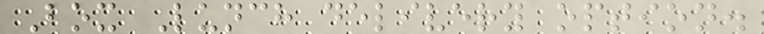Box Lunch delivery option.
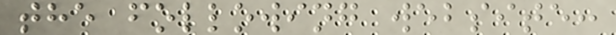the following website:
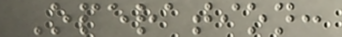Operation:
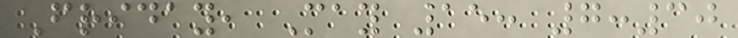Friday, May 15: 7:30
